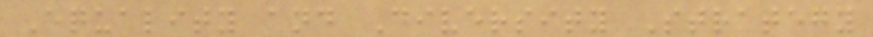Equality and Diversity Strategy
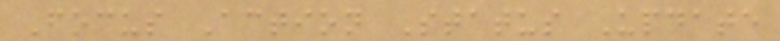Focus Action Status Update
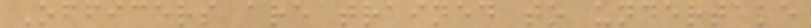Officers are trained to undertake
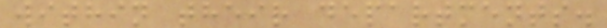within their departments.
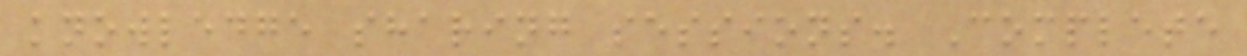knowledge sharing sessions. Complete
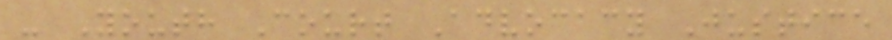- Youth Court Advocacy Justice
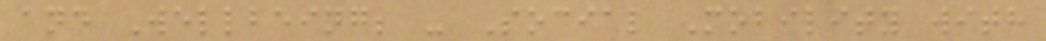and Wellbeing; - Social Mobility with
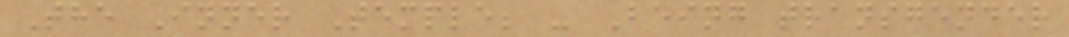The Inner Temple; - Being transgender
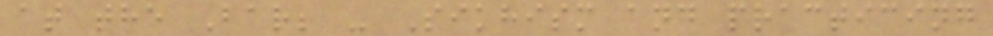at the Bar; - Sikhism and practicing
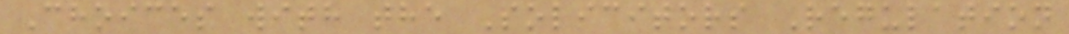Choices with the Solicitors Regulation
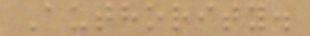Authority.
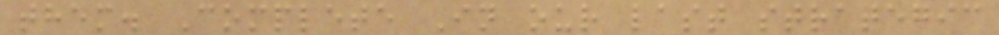them. Complete In our last strategic
